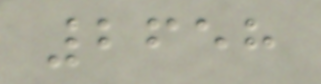2658
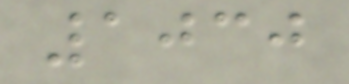1030
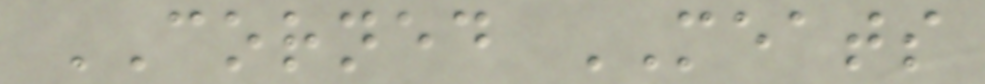CORNED MEATS
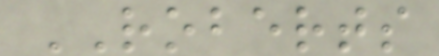ROBERTS
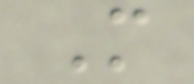M
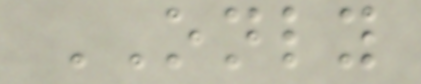ONLY
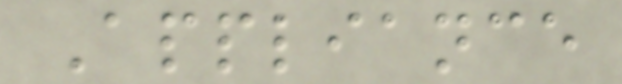Appliance
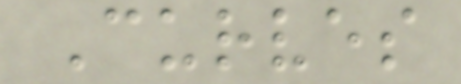Curves
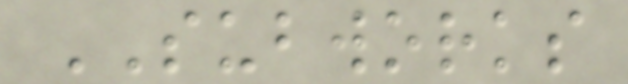SUBWORKS
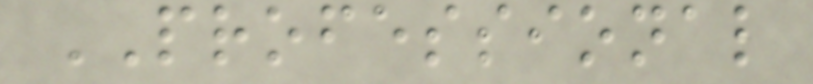PROFESSIONAL
